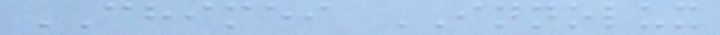CHIMEI INNOLUX
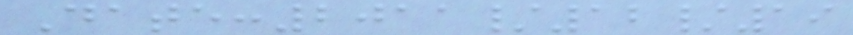Date:2011/12/19
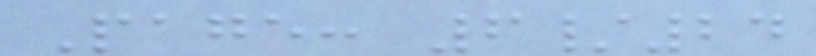Page: 6/24
